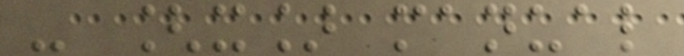- [x] manual
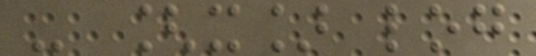- [x] log
